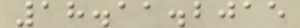18.11.2015
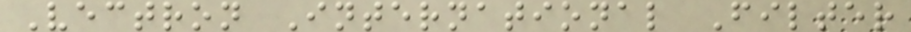Vectron International Filter
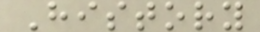History
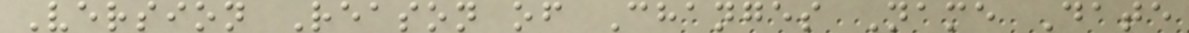Version Reason of Changes Name Date
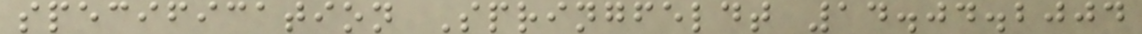specification Springfeldt 14.04.2004
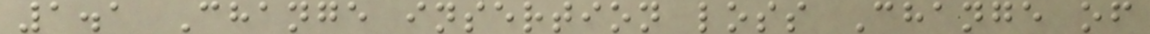1.1 Change insertion loss Change of
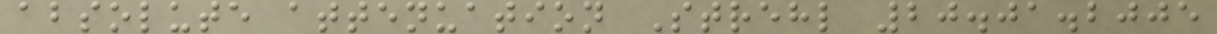absolute attenuation Strehl 20.01.2005
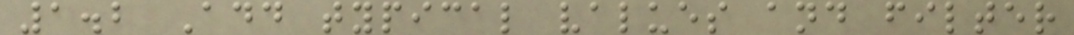1.2 Add typical values and filter
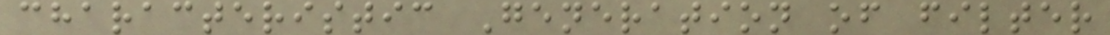characteristic Generation of filter
